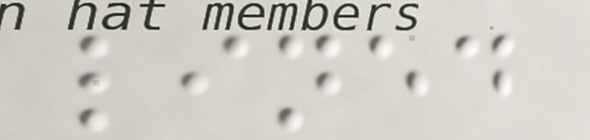lined
